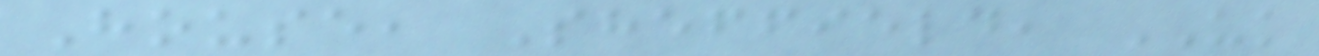House, Sheffield, UK
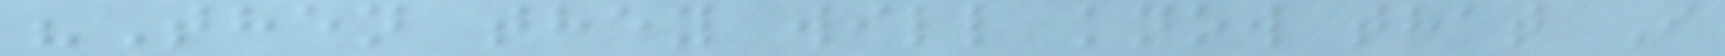"Then they will know that I
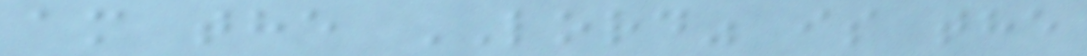am the LORD" is the
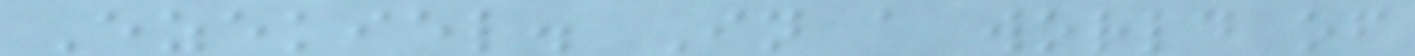Ezekiel. In a world of
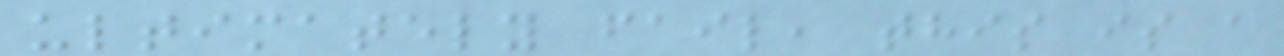ultimately fail, this is a
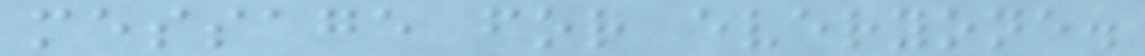message for everyone.
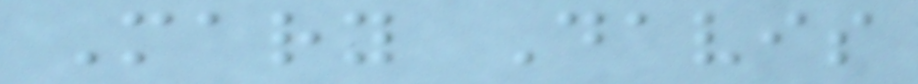Mary Davis
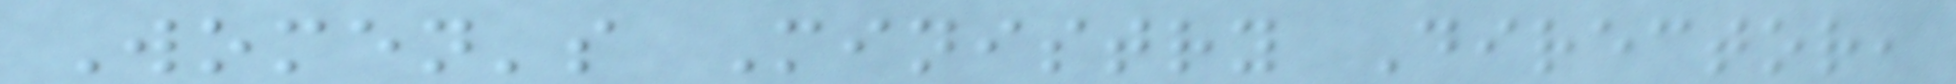Women's Ministry Director,
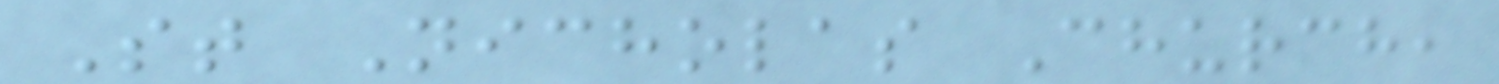St Nicholas Church,
